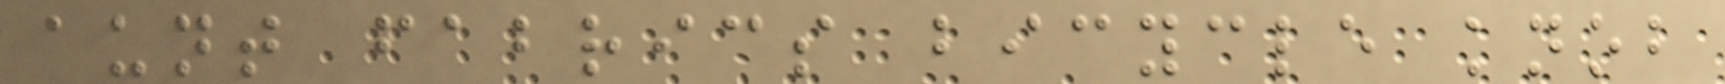aunt fabrics bicycle knob
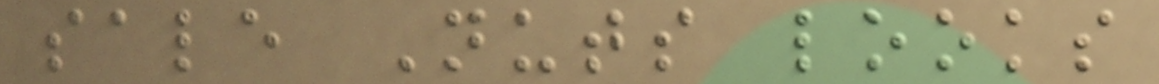sale Nuts looks
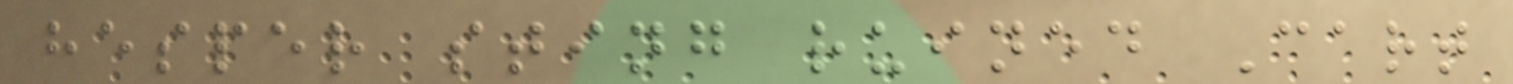hesper sting ruined Cart
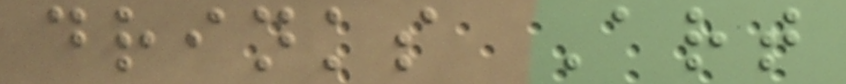drinks Art
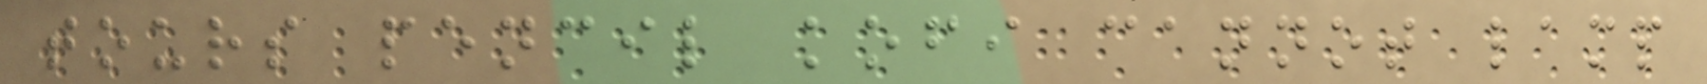tours pencil kofi cannot lamp
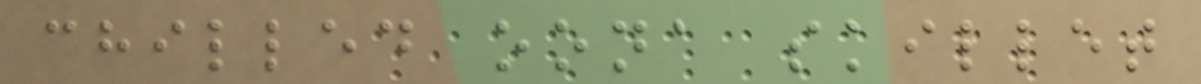chilled oona skillet
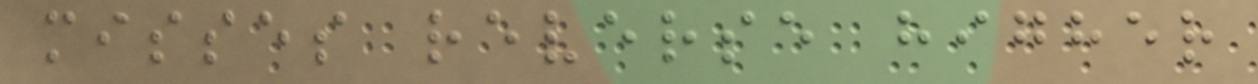misses reverse higher
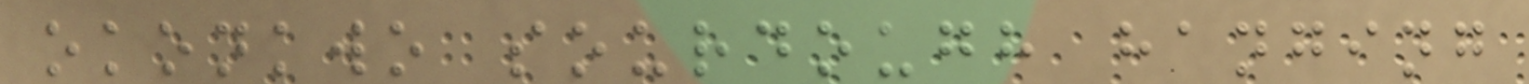okonkwo sourdough hanging
